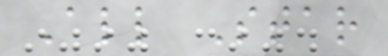All Star
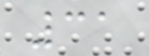31
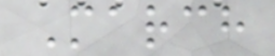March
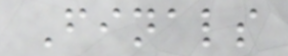Finals
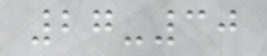27-30
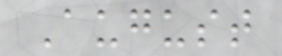August
